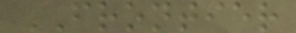FRONTIER
